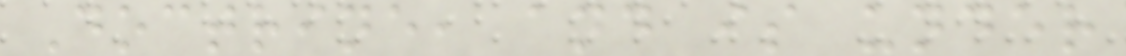Doctrine, and is under
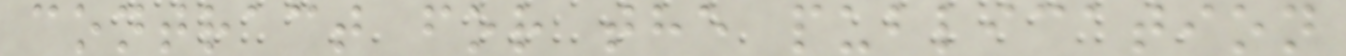contract for the publication
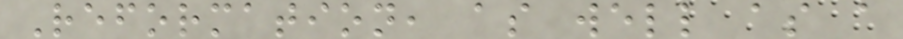Reformation, as well as a
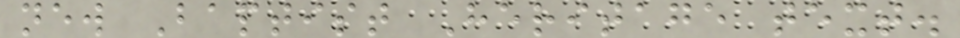new Baptist Heritage text.
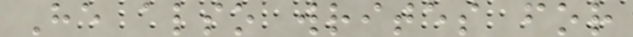He also writes for
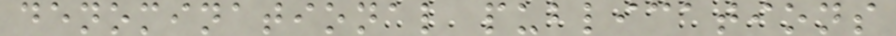denominational publications
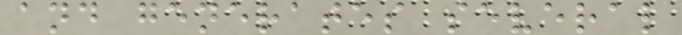and generates several
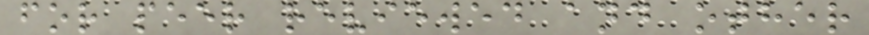for peer reviewed and other
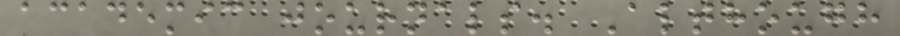academic journals. Although
